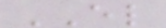EL
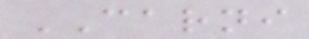CARNI
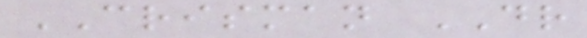CRISMAN DR
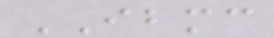IBMC
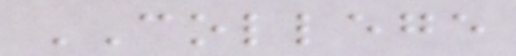COLLEGE
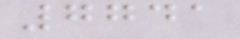7741
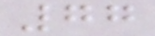77
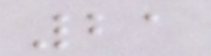21
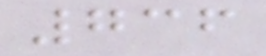736
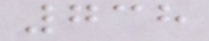738
